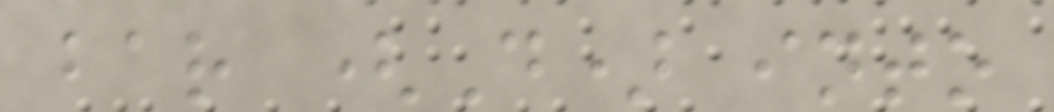bar (D) into
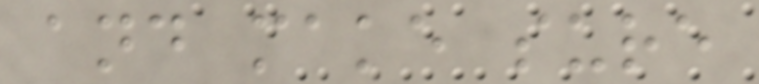and make sure
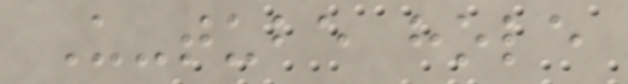U-tube hole
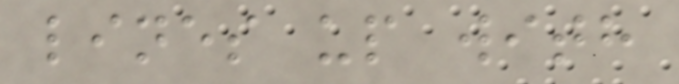lines up with
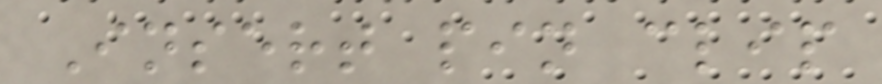Insert pin clip
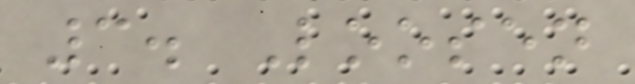3. Loosen
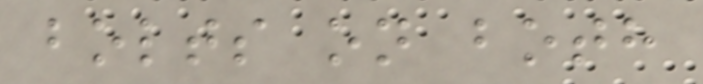bolts on both
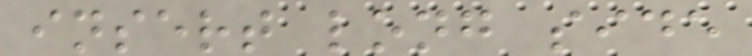insert long side
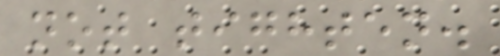not tighten.
